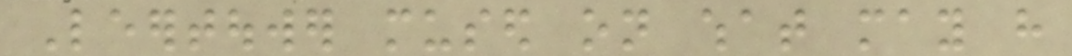Leertouwer mused on what may have
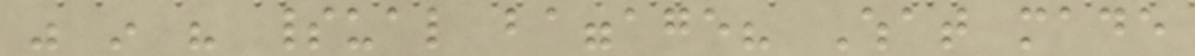was in his spiritual baggage? What made
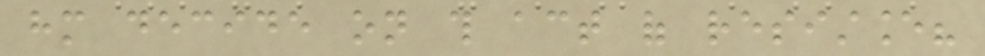him decide on this act of resistance?
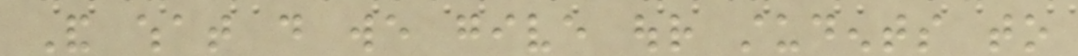And what do we give our students to
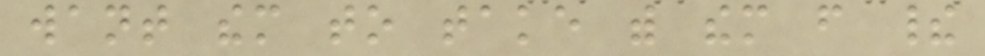want them to take with them from their
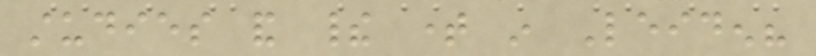studies and their time in Leiden?
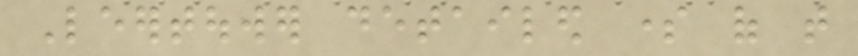Leertouwer detailed some of that
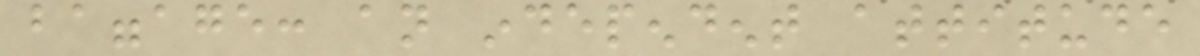baggage: an independent attitude
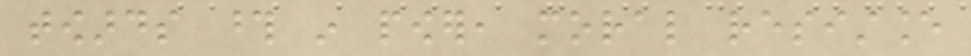towards those in power, moral resistance
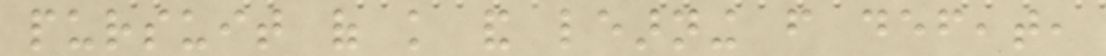pursuit of knowledge and learning from defeat,
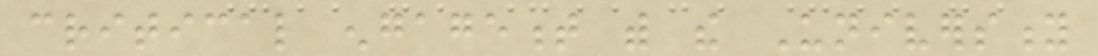critical engagement with the University
